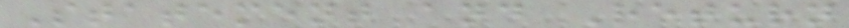Statement and Return
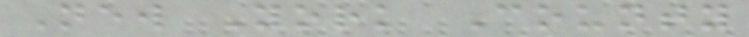New York County
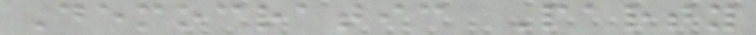Democratic Party
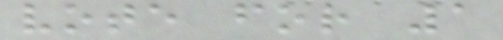vote for 1
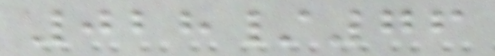028/76
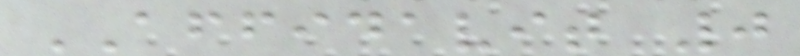AFFIDAVIT 0
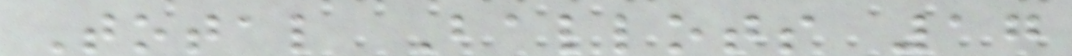Total Ballots 17
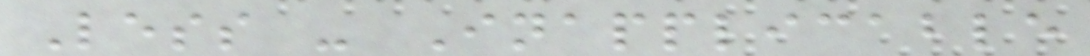Less - Inapplicable
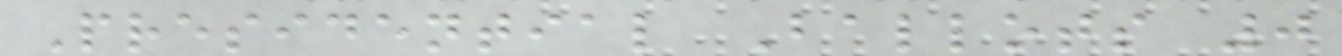Presidential Ballots 0
